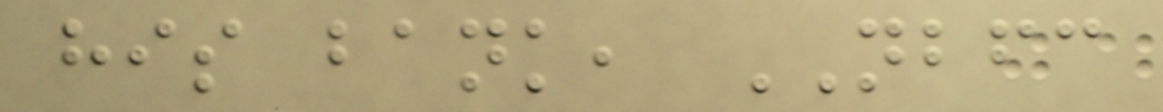his bank, NBFC
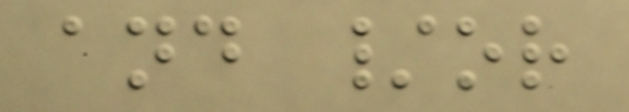and /or
